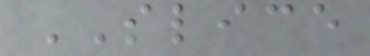SLICE
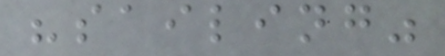"sailing"
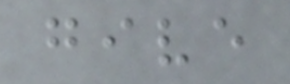give
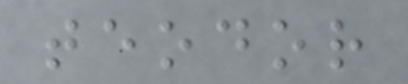teodor
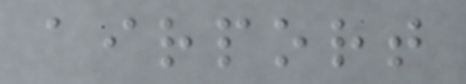airport
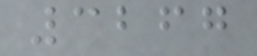3267
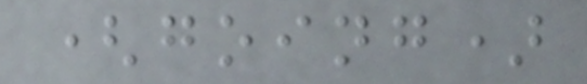(going)
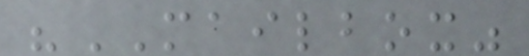"MAILBOX"
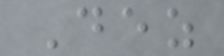Dez
